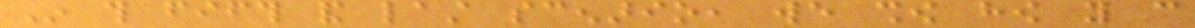In this fifth and last scenario, we show how you can
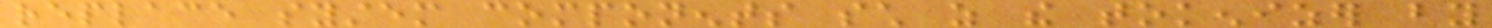replace system components such as the tokenizer by
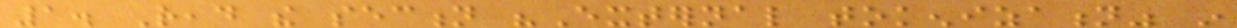1. Read the section "External tokenization" in
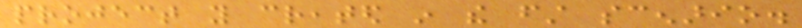project you created in the first scenario.
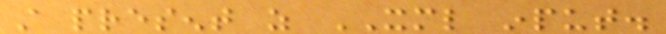still present as XML input.
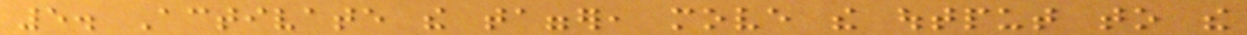5. Activate the tagger, move the output to the
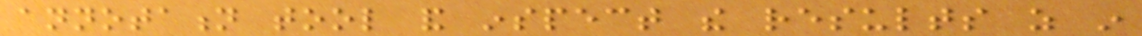annotation tool and inspect the results as in
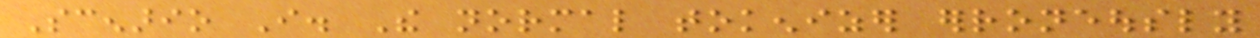Scenario I. The normal tokenizer erroneously
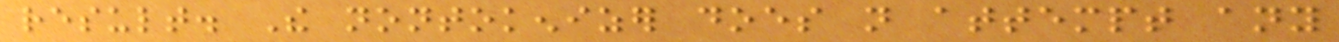result. The nontokenizer does not attempt any
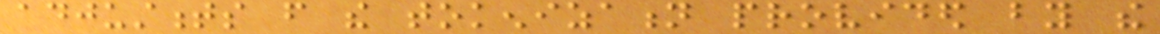adjustments from the tokenization provided by the
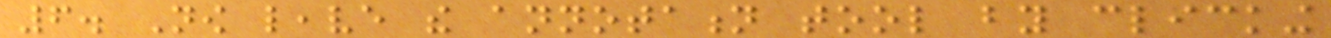6. Now leave the annotation tool by clicking
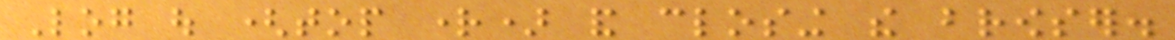Log out (top right) and closing the browser.
